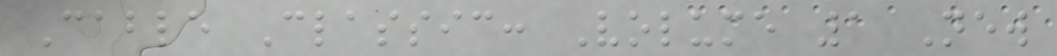Cable Classic: Volume 1 New
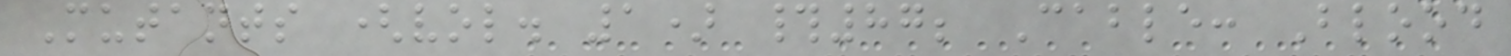Mutants (vol. 1) #87; Cable: Blood
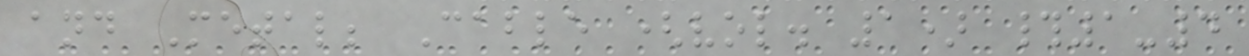and Metal; Cable (vol. 1) #1-4
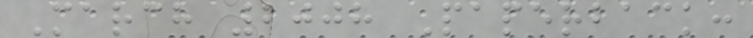March 2008 Paperback:
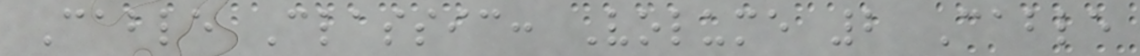Cable Classic: Volume 2 Cable
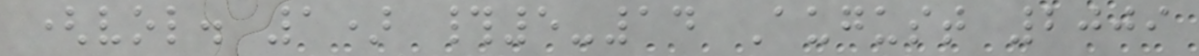(vol. 1) #5-14 August 2009
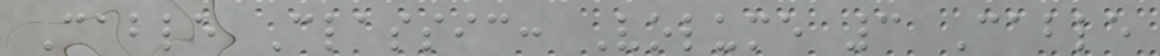Cable Classic: Volume 3 Cable
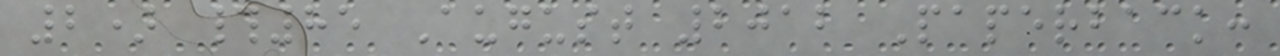2) #85 August 2012 Paperback:
